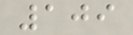109
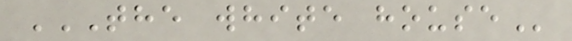THE WHITE HOUSE
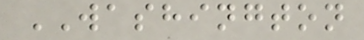WASHINGTON
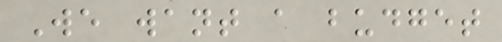We want a budget
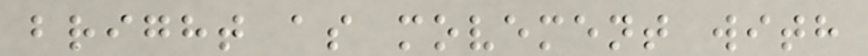bright as movement with
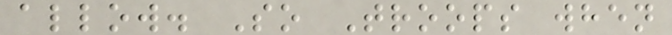allow. So Troops when
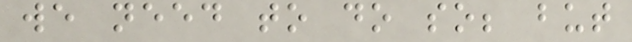we need to do so; but
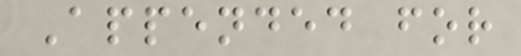Appended for
